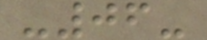-06-
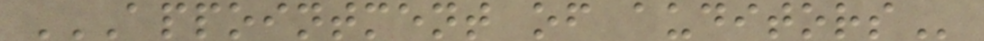APPOINTMENT OF AUDITORS
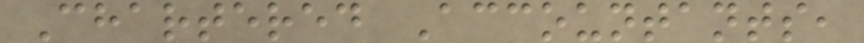Chartered Accountants,
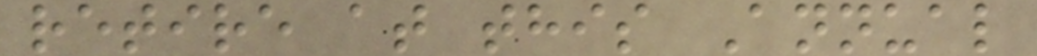retire at this Annual
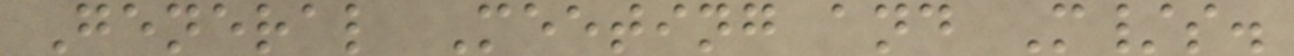General Meeting and M/s.
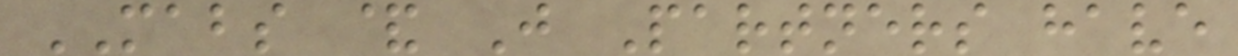MABS & J Partners have
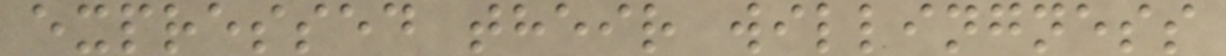expressed their willingness
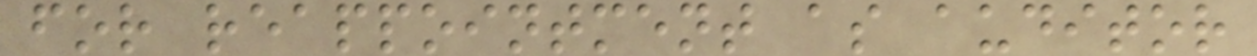for reappointment as auditor
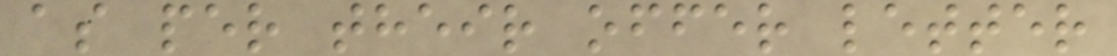as per their offer letter
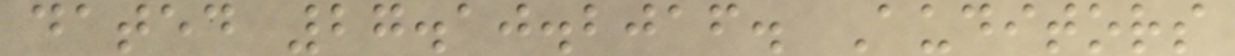dated 27.10.2016. Auditors
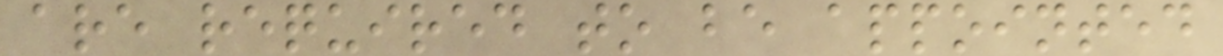are required to be appointed
